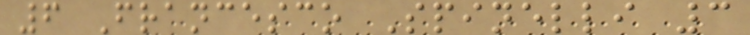6 Francesco Spinelli 3
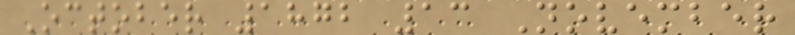October 1872 13 November
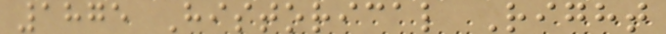1875 Historical Right
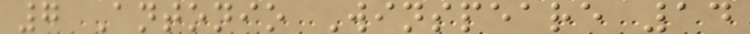7 Antonio Winspeare 14
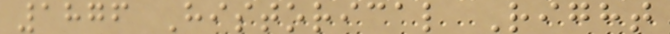1876 Historical Right
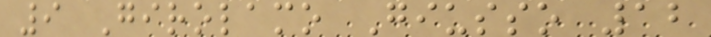9 Girolamo Giusso 12
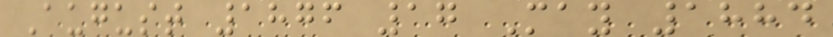August 1876 17 May 1884
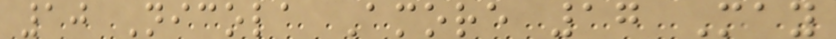10 Nicola Amore 17 May
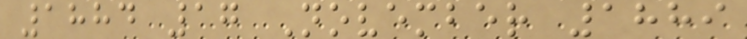1884 17 November 1889
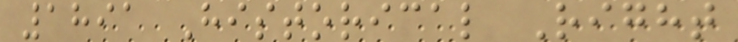1891 Historical Right
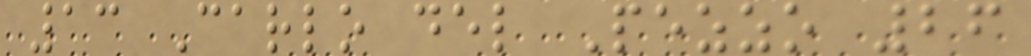13 Carlo del Pezzo 26
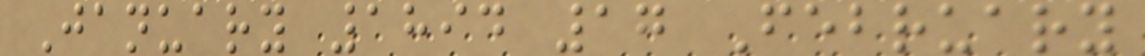January 1894 17 February
